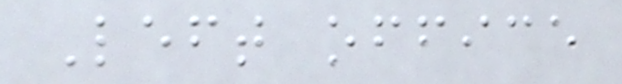Left office
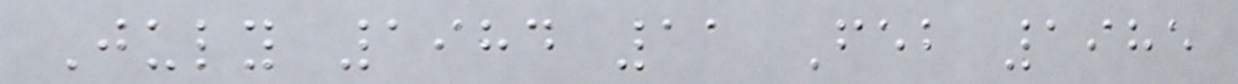July 1984 11 Feb 1985
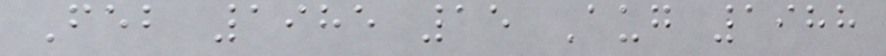Feb 1985 15 Aug 1988
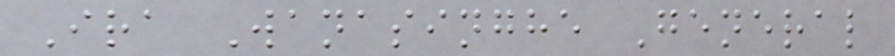Ira Wanasinghe General
